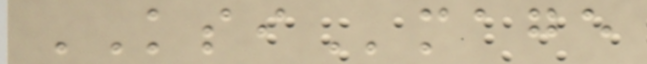KSImage
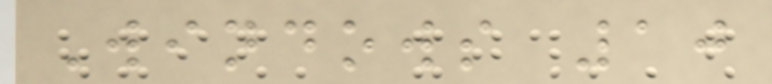Windows 10
